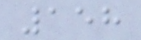158
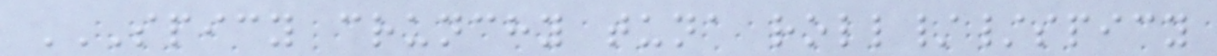SPICY CRUNCHY TUNA ROLL//SPICY
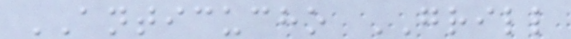ANTICUCHO GRILL
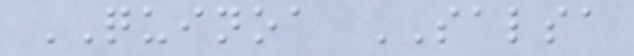QUINOA SALSA
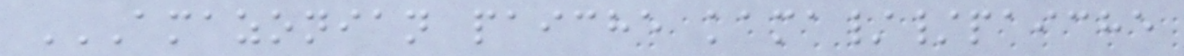AMAZONIAN PAICHE KAMA//PAICHE
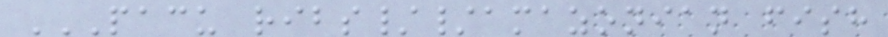PACU RIBS//AMAZONIAN FISH
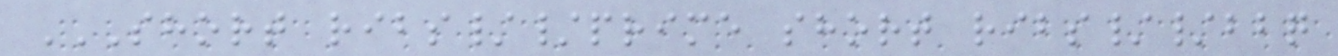SHORT RIBS//PRIME SHORT RIBS//BBQ
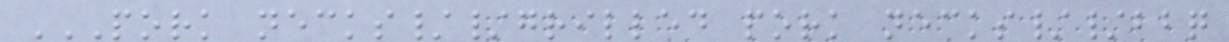PORK NECKS//GRILLED PORK NECKS//BBQ
